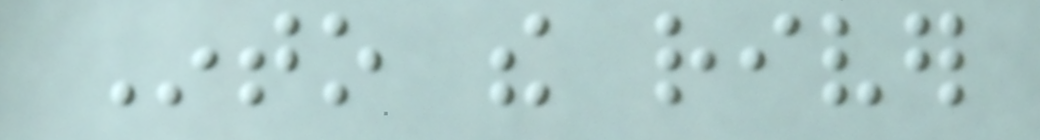Into the river
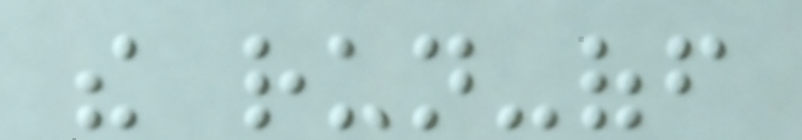the run-off
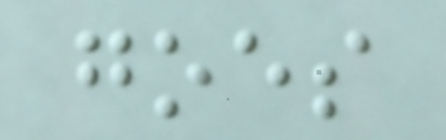goes
